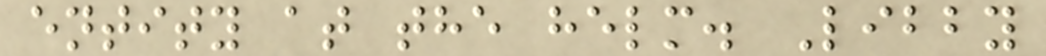entity at the helm. Libby
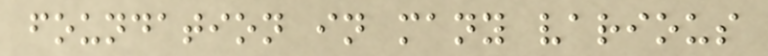foundation in many various
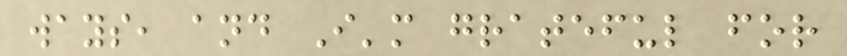ways, and I'm grateful for
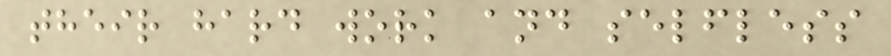their hard work and selfless
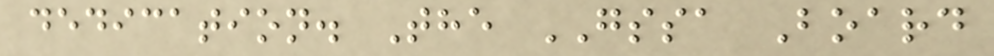dedication. The GSSA Board
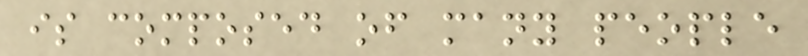is composed of many people
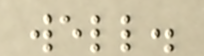well.
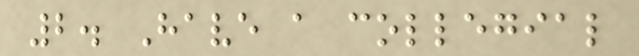2. Have a collegial
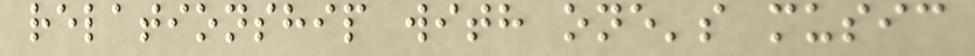relationship with one's music
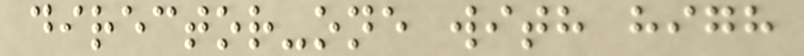director-one with high
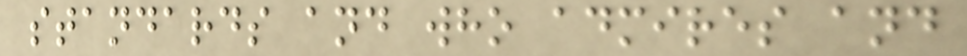standards and who admires and
